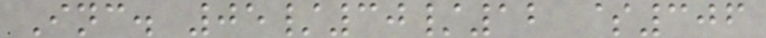Inc. 05/30/12 $306
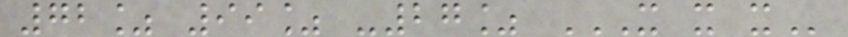72% 99% -27% X X X
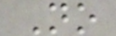No
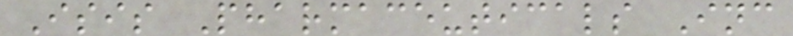Isis Pharmaceuticals Inc
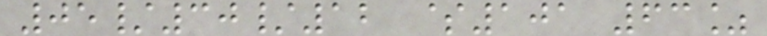05/30/12 $101 63%
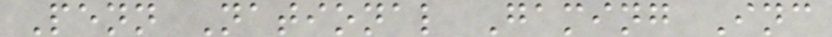Penn National Gaming Inc
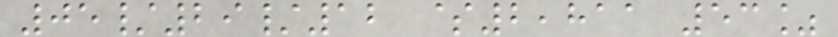05/29/12 $2,811 53%
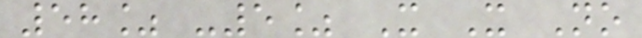58% -5% X X No
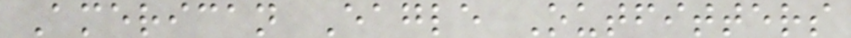American Eagle Outfitters
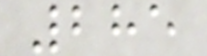285
